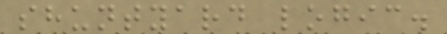shuntyard logic.
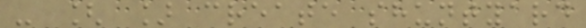- [ ] create shuntyard
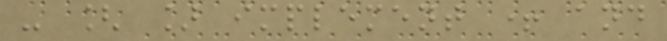- [ ] implement + and
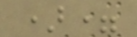)=
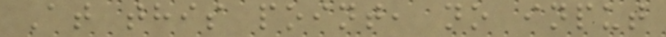At this point, no input
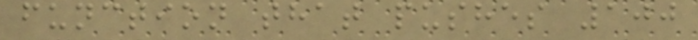function that pushes 100
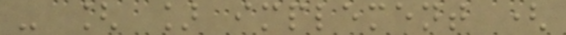- [ ] implement (
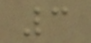3
